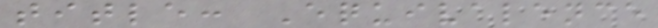title: Equivalence
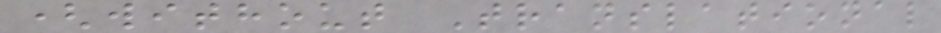(without Translational
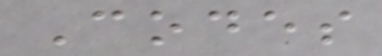Codes
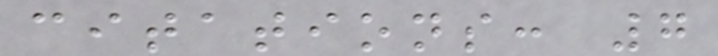citations: 7
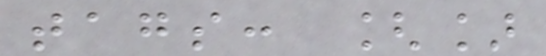tags: []
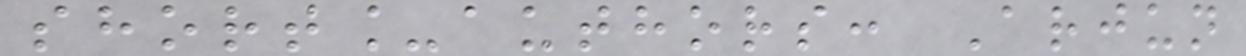short_authors: Arjun
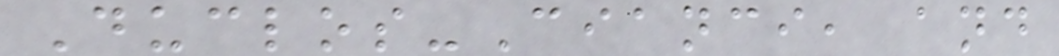Duclos-Cianci, and
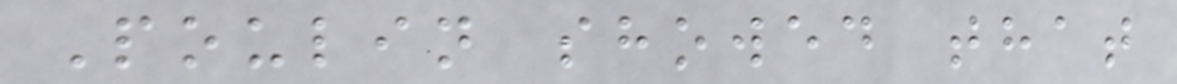Poulin showed that
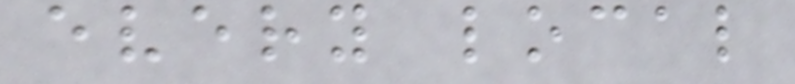every local
